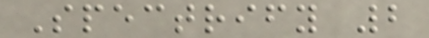Spectrify 2
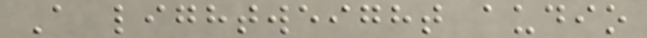A lightweight audio
